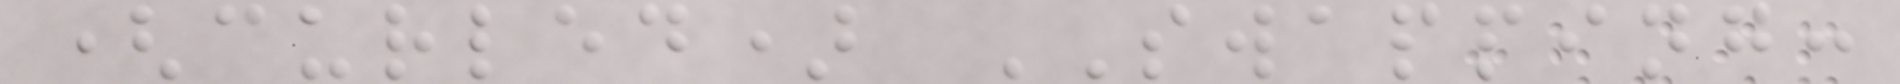(curled) SWAPPING:
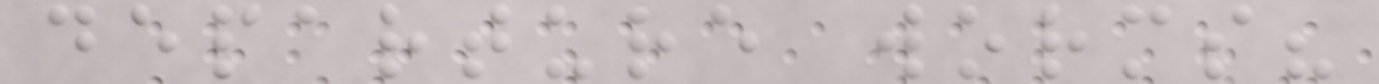departure worms?
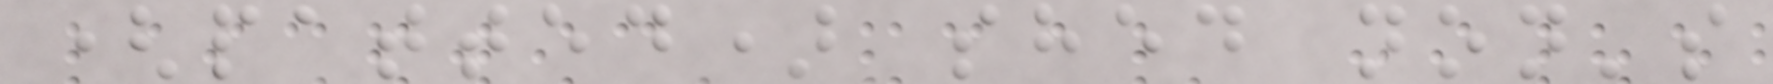(patted) shed non's
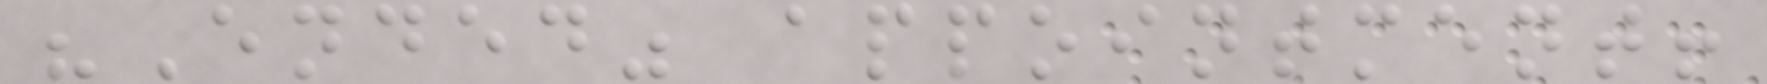"Ended" appointment!
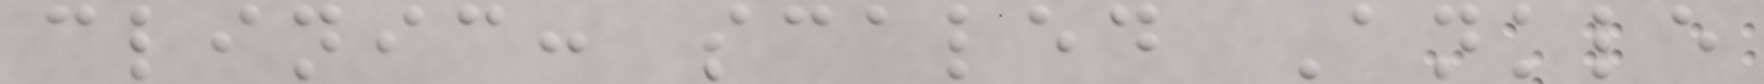clinic: scaled Ankle
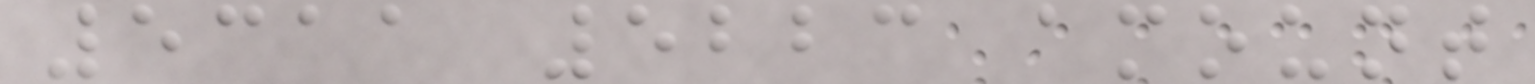5311 5223 amount
